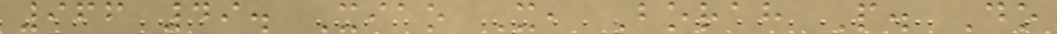966 49. Xiao X, Borah P. Do
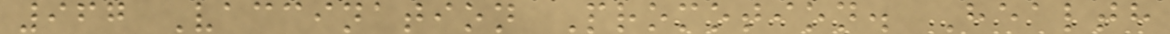967 Vaccination Promotion. Health
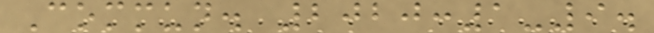Commun. 2020:1-9.
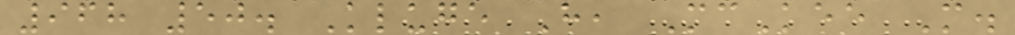968 50. Kluge H, McKee M.
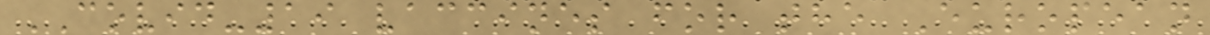COVID-19 vaccines for the European
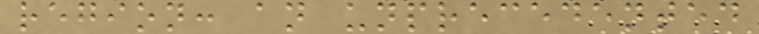region: an unprecedented
